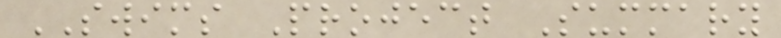SWIMS Project Summary
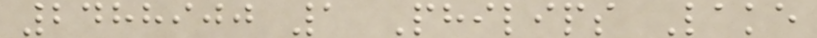2488900 1 Philips Lake
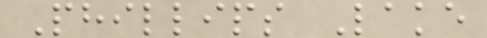Phillips Lake
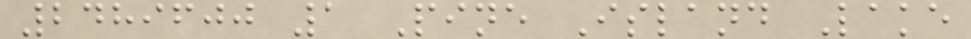2489600 1 Pine Island Lake
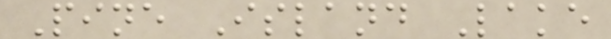Pine Island Lake
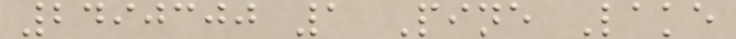2490300 1 Pine Lake
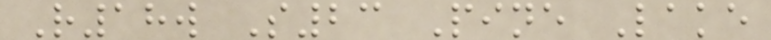R18w S23 Pine Lake
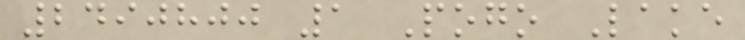2490800 1 Pogo Lake
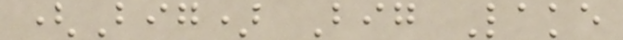(Big) Big Lake
